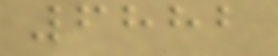6882
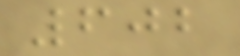602
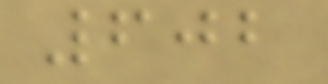602
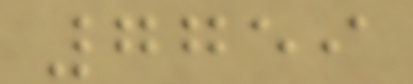7759
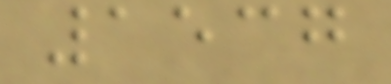1537
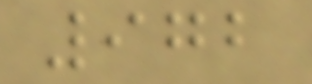972
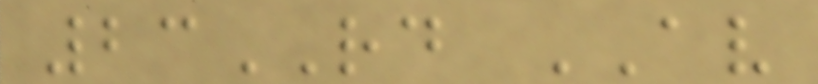23RD AV
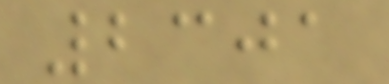2301
